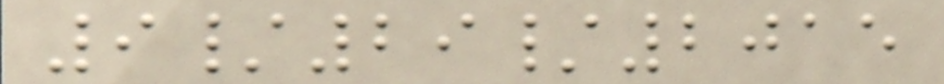9/29/2015
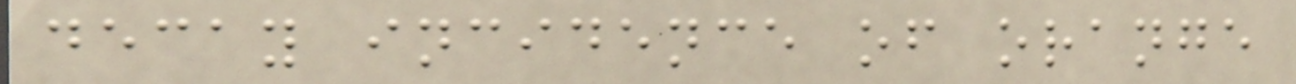decay incidence of orange
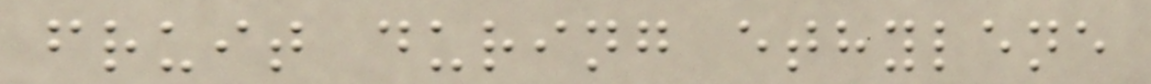fruit during ethylene
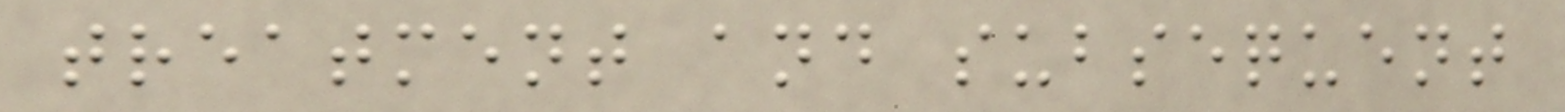treatment and subsequent
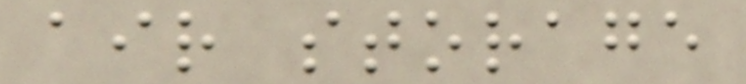air storage
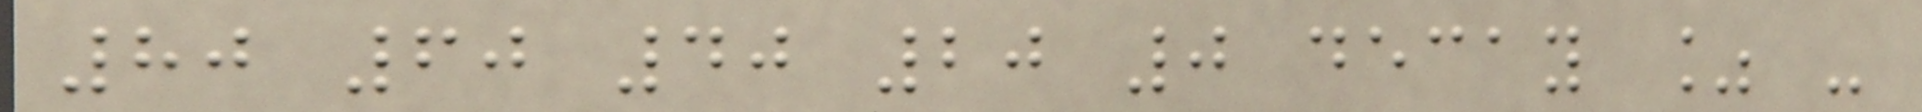80 60 40 20 0 decay % -
